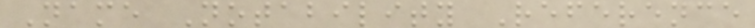Name Notability Reference
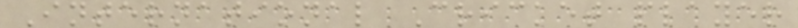International Cricket player
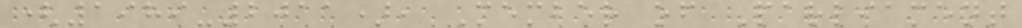(1989-2011), Member of Parliament
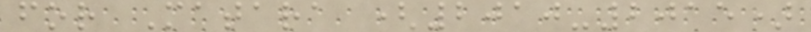for Matara (2010-2015)
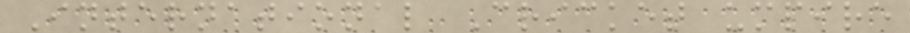International Cricket umpire
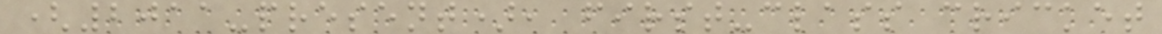(2011-present), first-class cricket
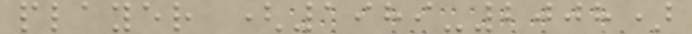player (1989-2008)
